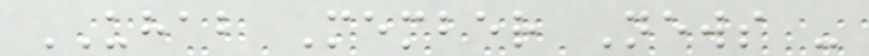UHAB Member News -
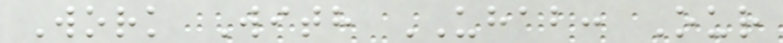Work With UHAB: Our
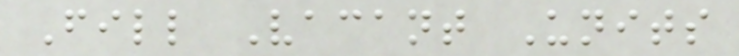Fill Vacant Units
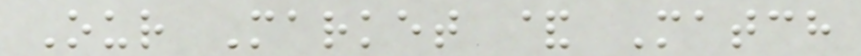Our Market & Match
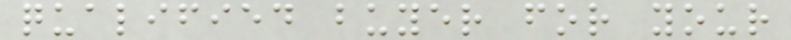qualified buyer for your
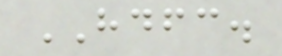HDFC.
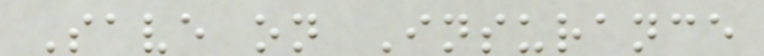Save on Insurance
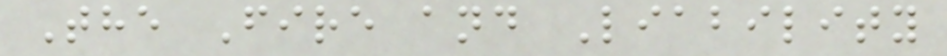The Fire and Liability
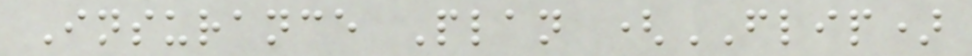Insurance Plan (FLIP)
